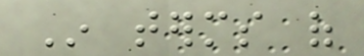In terms of
